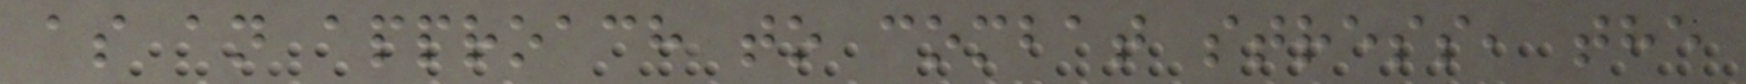as an approach to combat stress, the
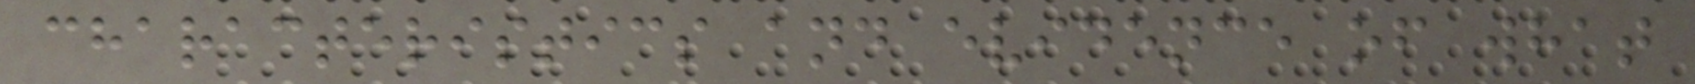characteristics and evidence of what
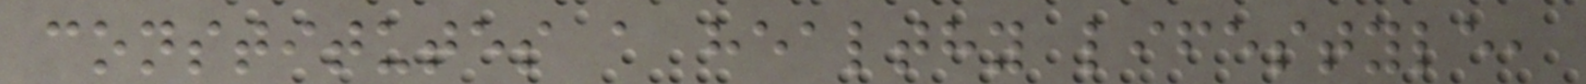constitutes a healthy lifestyle,
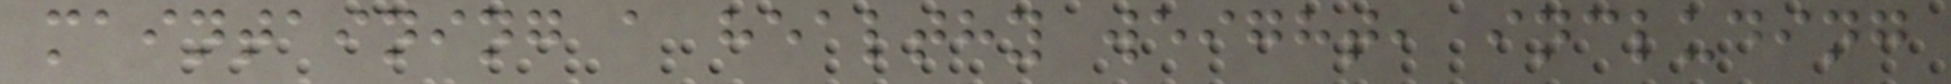maintaining a healthy weight, including
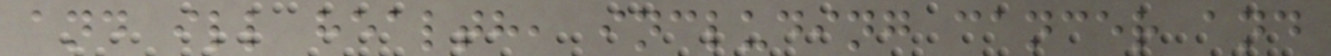and ill health, including cancer and
